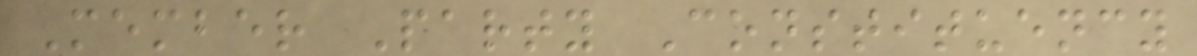Member Party Constituency
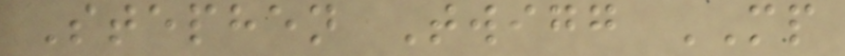Stephen Twigg MP
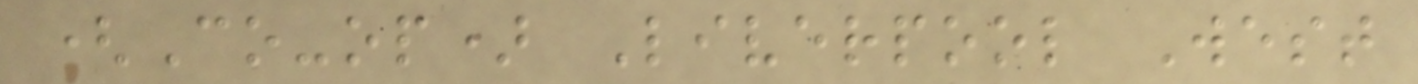(Co-op) Liverpool West
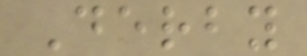Derby
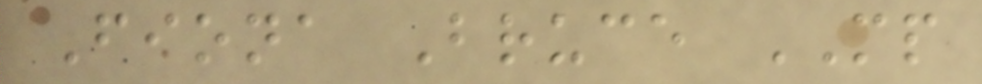Fiona Bruce MP
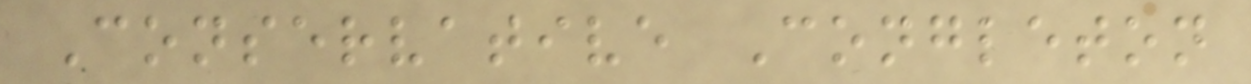Conservative Congleton
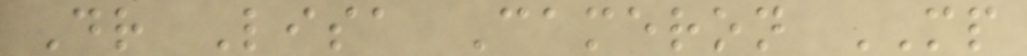Dr Lisa Cameron MP
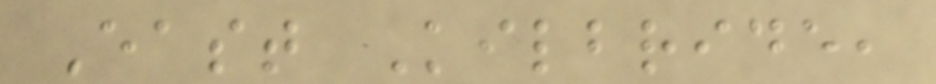East Kilbride,
